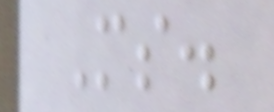Ms.
